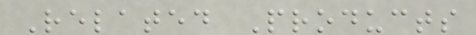Related Products
